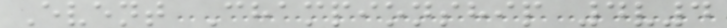Event Championship 4v4
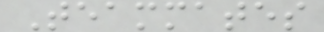Teammates
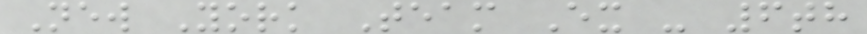New York Team Ex - 6th
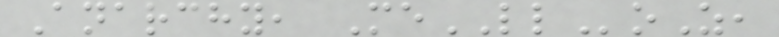Anarchy, MeLLoZ,
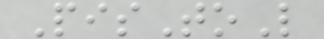PisToL
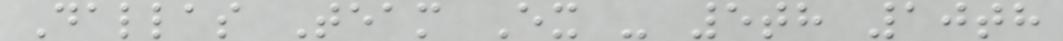Dallas Team Ex - 5th 10th
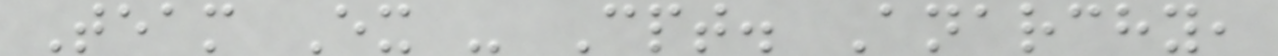Team Ex - Cpt. Anarchy,
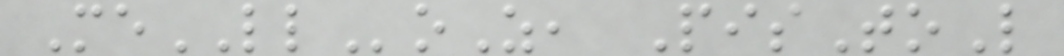MeLLoZ, PisToL
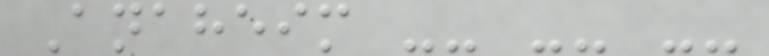Anaheim -- -- --
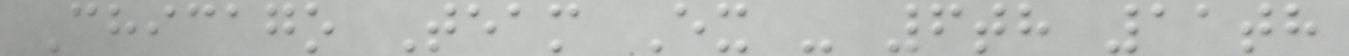Chicago Team Ex - 6th 11th
